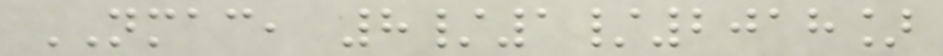NMAC, 8/1/2018]
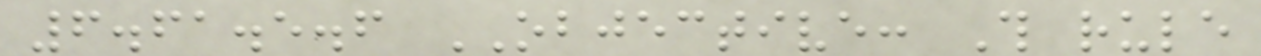6.61.5.6 OBJECTIVE: This rule
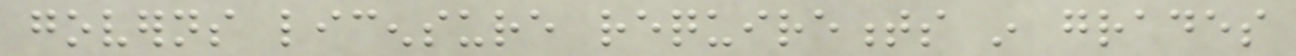governs licensure requirements in grades
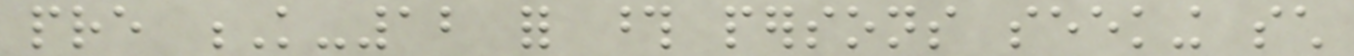pre K-12 for those persons seeking such
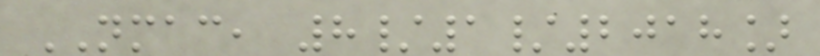NMAC, 8/1/2018]
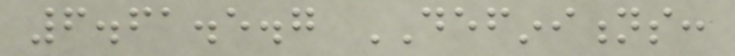6.61.5.7 DEFINITIONS:
